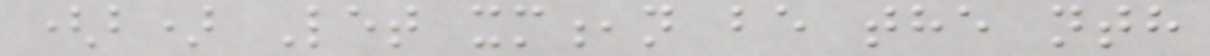(b) Let xm,n be the nth
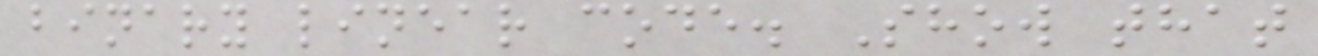binary linear code. Show that
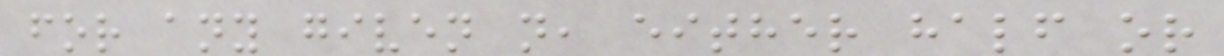for any given n, either half or
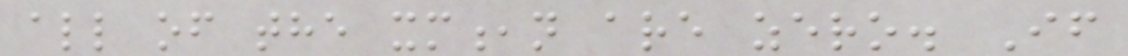all of the xm,n are zero. If
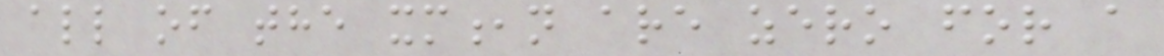all of the xm,n are zero for a
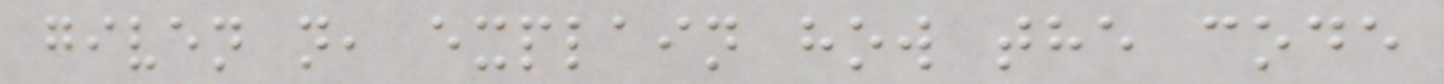given n, explain how the code
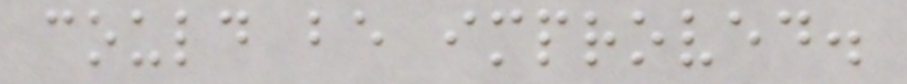could be improved.
